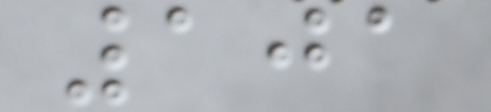101
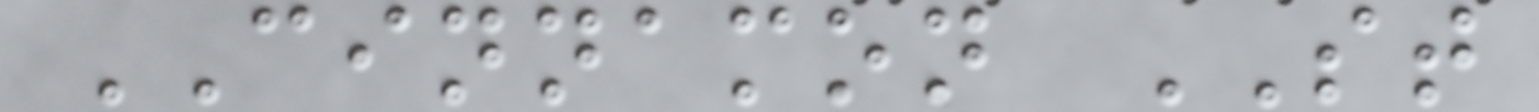CINNAMON ST
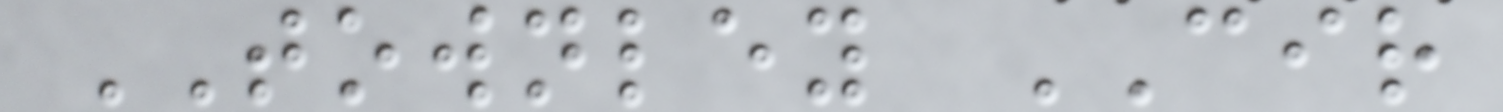TOWNLEY CIR
